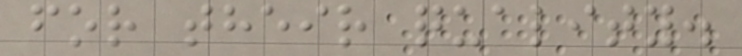for their quality.
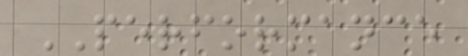PERFORMANCE
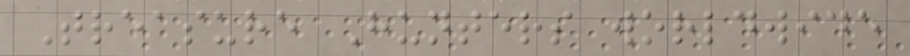Treasure Hunters worldwide
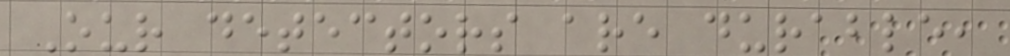Our detectors are durable,
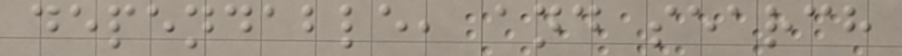dependable, and search
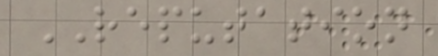REPUTATION
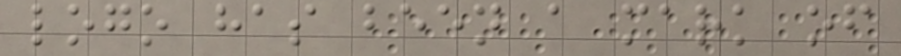logo has been a mark of
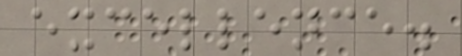excellence.
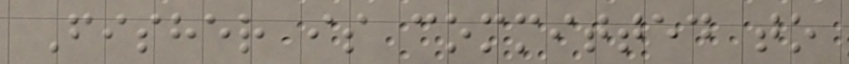Fisher is committed to
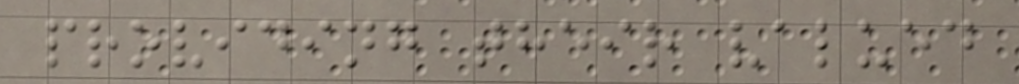providing their valued
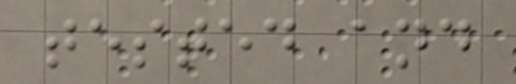tested and
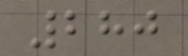280
